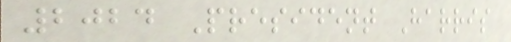2024 President Harris
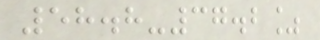58.8-37.2%
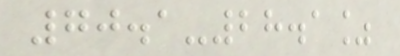70.1-28.1%
